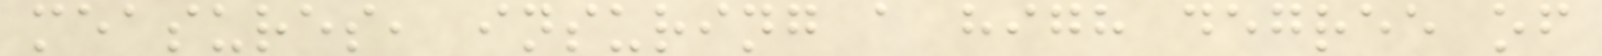measures, insuring a high degree of
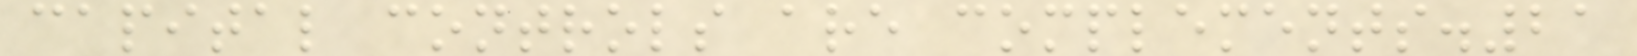capital controls are complements.21
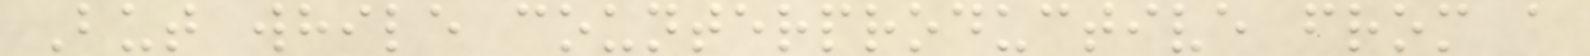But while counterproductive from a
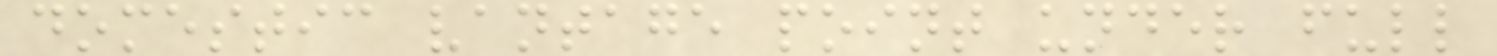domestic vantage point under full
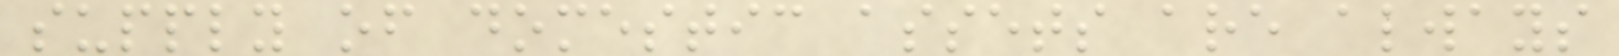supply of domestic assets are always
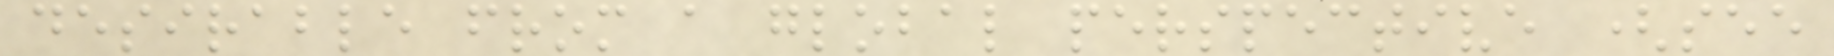desirable from a global perspective (see
